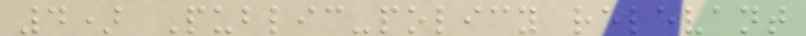4) Public-policy relevant
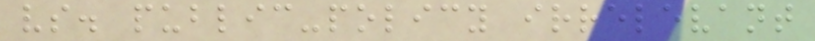vs. public-policy irrelevant
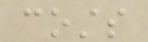costs
